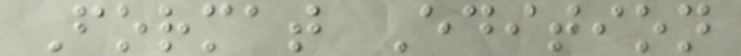Format Edition
